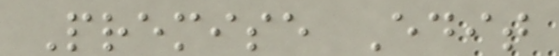Premise Edit
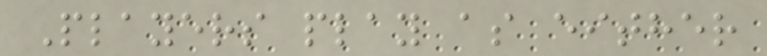Players play as either
